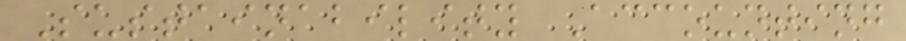Sustainability Accounting
